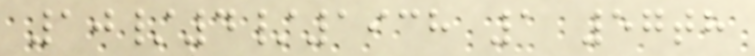10/4/1938 1 57th
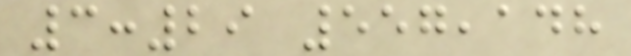3:29 557,148
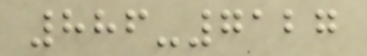886-7127
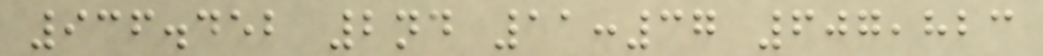936.452 2nd 11:37 607,823
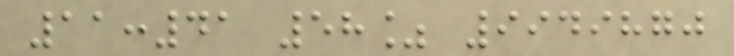11:41 58% 9949870
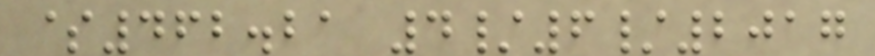$462.21 4/6/2017
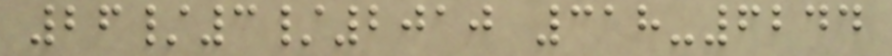26/3/2010 318-6244
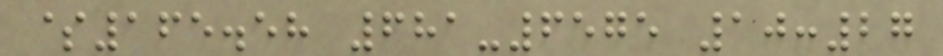$165.58 681-6575 10:27
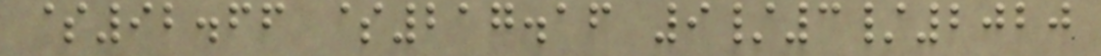$92.66 $217.16 9/3/2020
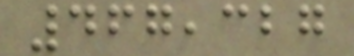467,327
